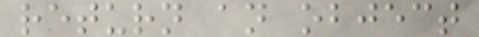return an object
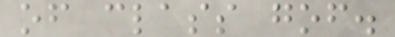of class gof.
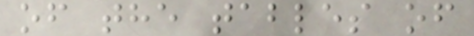of the tables of
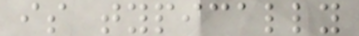is typically
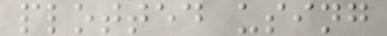plotted using
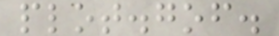plot.gof.
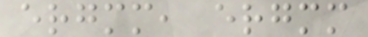ergmm, ergmm
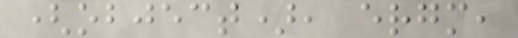(object), ergm,
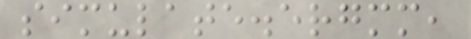simulate.ergmm,
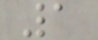1
